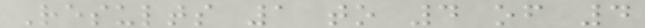Results 1 to 4 of 4
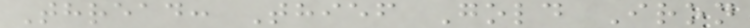Thread: Thief Gold Iron
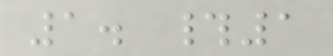1. #1
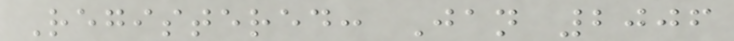Registered: Jan 2006
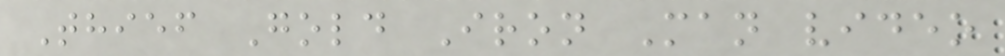Thief Gold Iron Man video
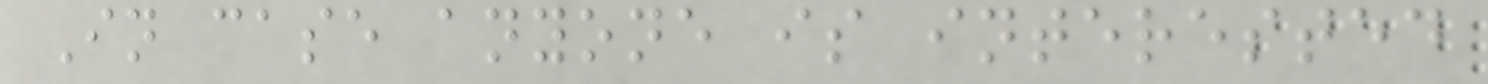In case anyone is interested
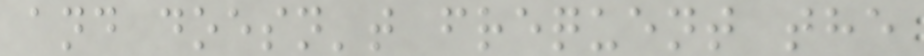and doesn't frequent the
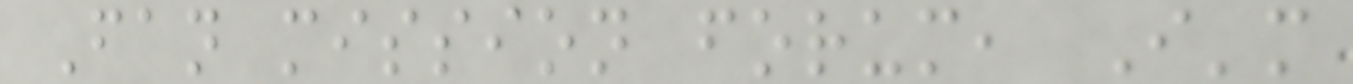Fan mission forum, I'm
